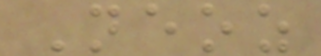Neoz
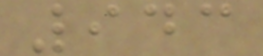943
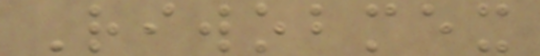Riwobmex
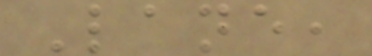Lane,
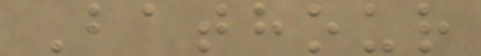Bathour
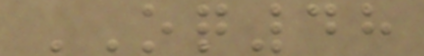OQ48
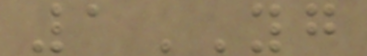1YG
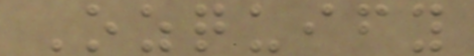Ozquify
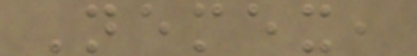Nemex,
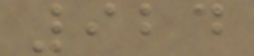924
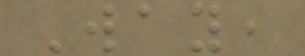Way,
